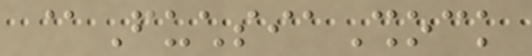@FuchsiaShock
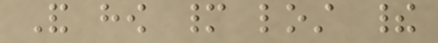And how many lost their
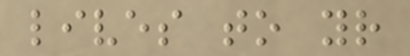lives to your
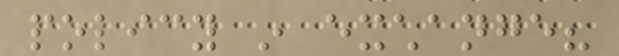policy in exchange?
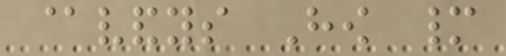@vandys How many
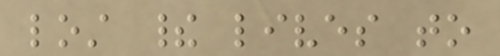lost their lives to
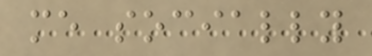me socially
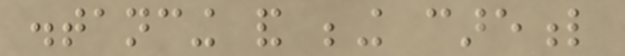distancing and being careful
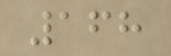168
